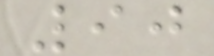90
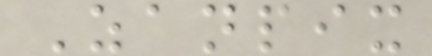Zanpix
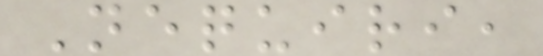Nequiri,
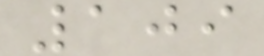109
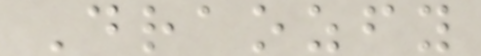Draozfy
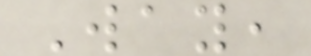Way,
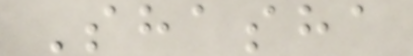Shasha
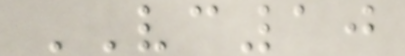VC10
